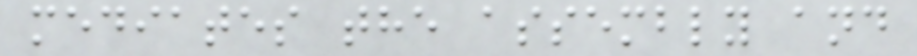mediates the assembly and
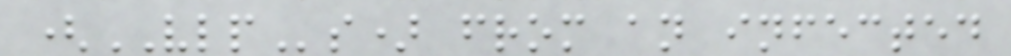(VLPs) from an infected
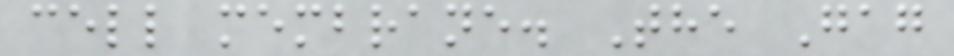cell membrane. The Gag
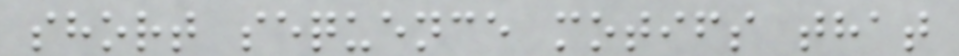short sequence motifs that
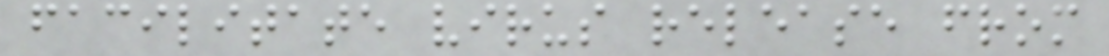facilitate virus release from
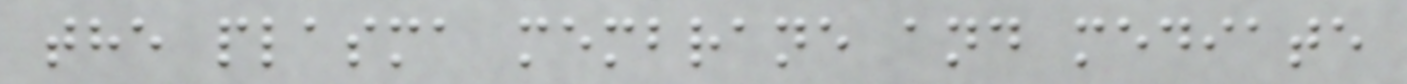the plasma membrane and mediate
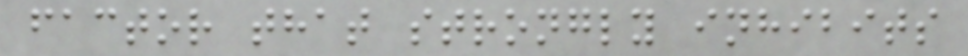factor that strongly inhibits
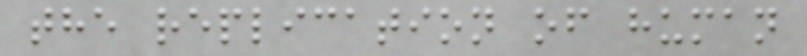the replication of human
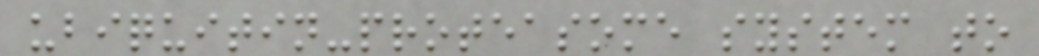ubiquitin-proteasome system to
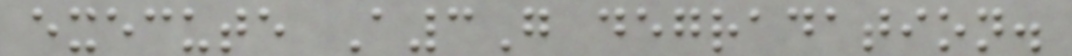execute A3G degradation.
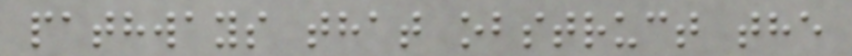pathways that obstruct the
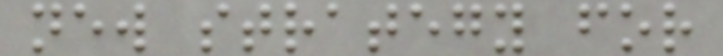new strategy for
